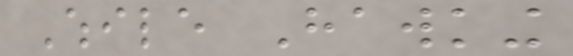While Hawking
